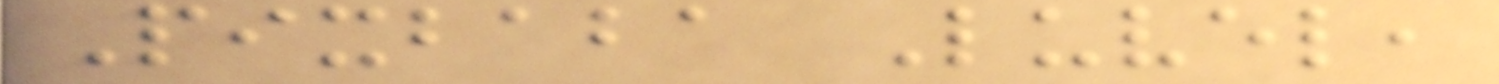Pixbaba Luvel,
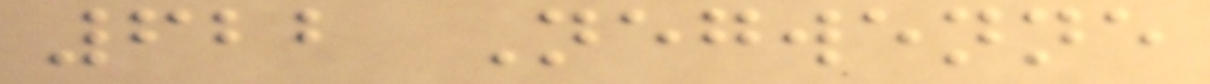622 Negwenne
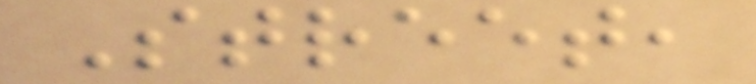Street,
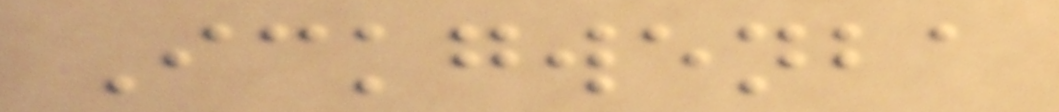Ickgwenba
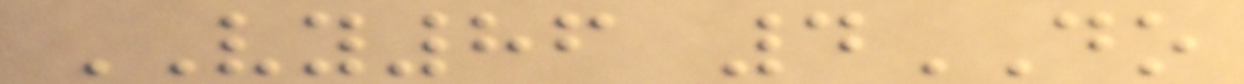VY86 4DO
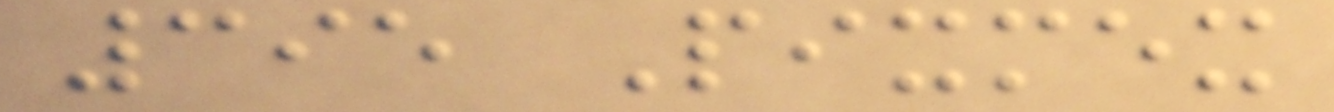395 Pixmex
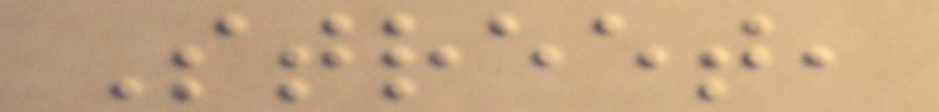Street,
